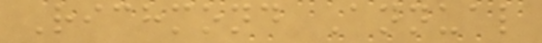Richmond Annual
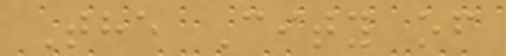The City of
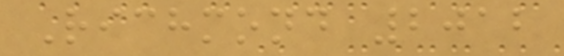Richmond 2012
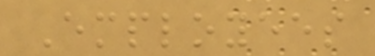Employees
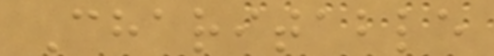Charitable
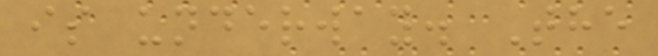is underway. The
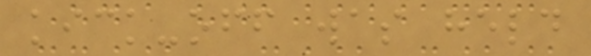kick-off was held
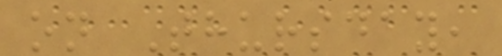on Thursday,
